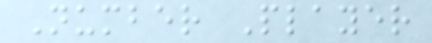Number Player
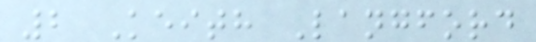2 Keith Langford
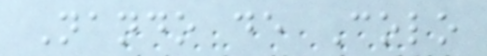Nando de Colo
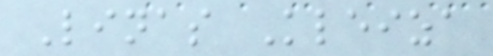Linas Kleiza
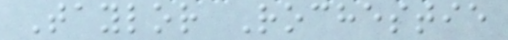Taylor Rochestie
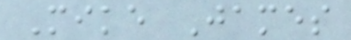Mike James
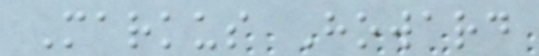Markus Howard
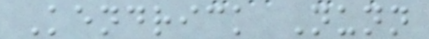Kendrick Nunn
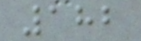182
